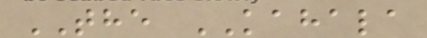THE KAHALA
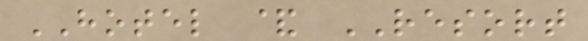HOTEL & RESORT
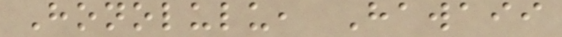Honolulu, Hawaii
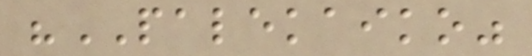"PALEKAIKO"
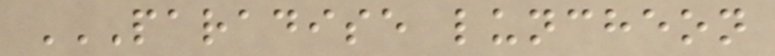PARADISE LUNCHEON
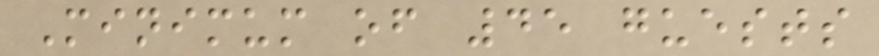Minimum of 45 guests
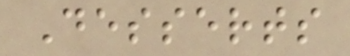Desserts
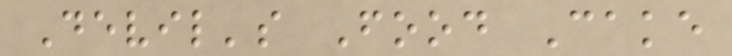Devil's Food Cake
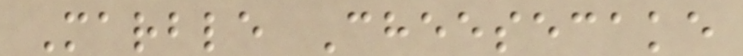Marble Cheesecake
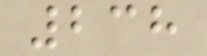238
